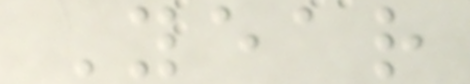Year
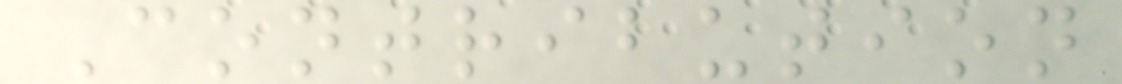Contribution
